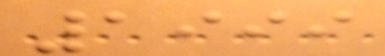1999
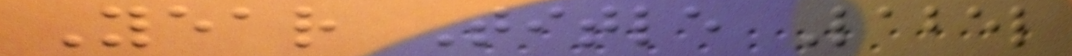Year Title Label
